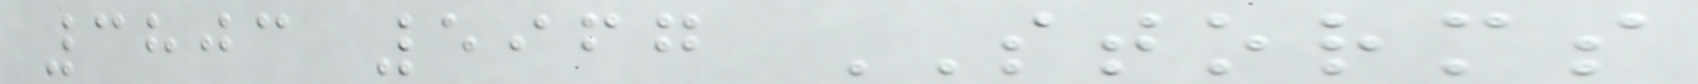3803 5967 STORMS
